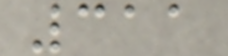311
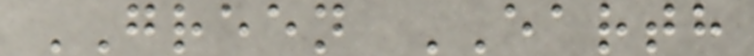GREEN EARTH
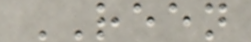REEN
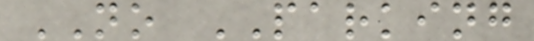NO PARKING
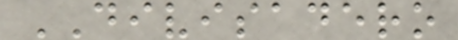DIVISADERO
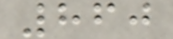860
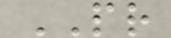PR
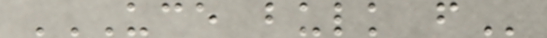UCE BULK F
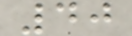40
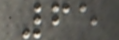65
